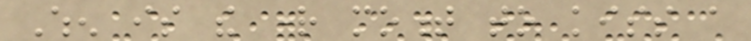When is the right moment to kiss a
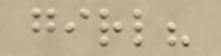girl?
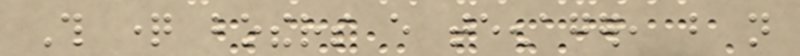This question bothers every teenager, but not
